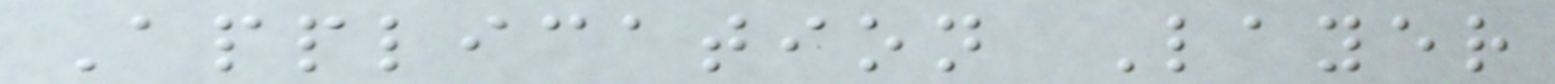Application Layer
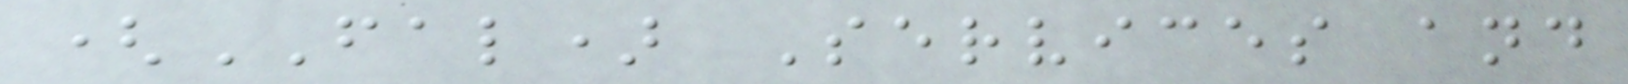(FAL) Services and
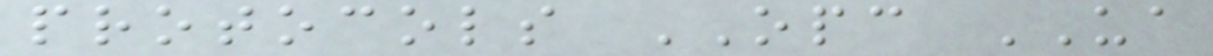protocols OPC UA
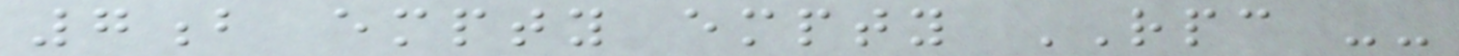7b empty empty RPC --
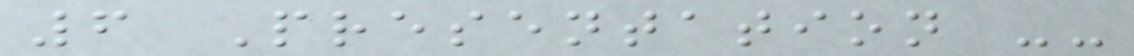6 Presentation --
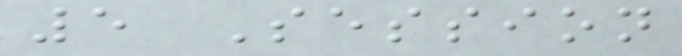5 Session
